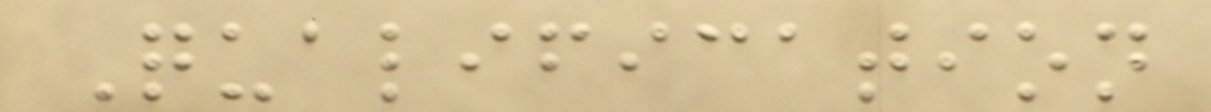Qualification
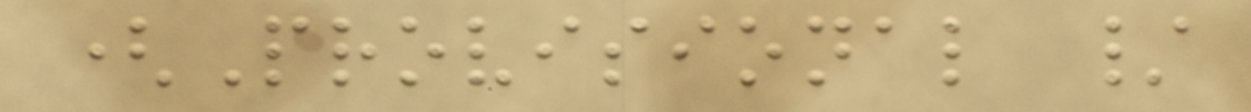(Provisional /
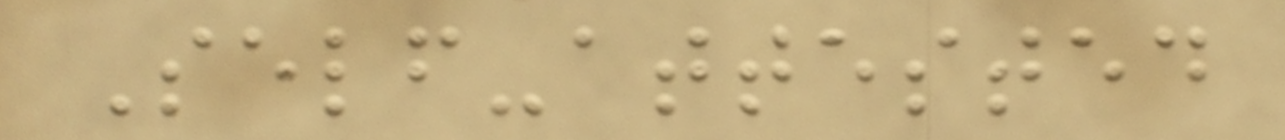Self-attested
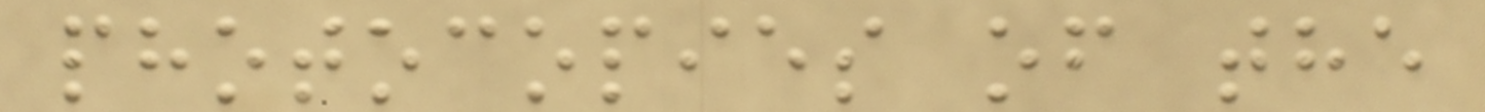photocopies of the
